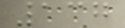137
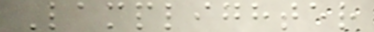Lamplighter
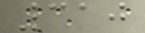310
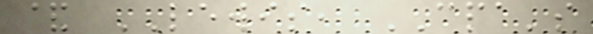& LEWIS, CPA's
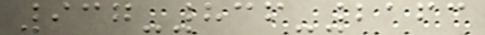937-836-2163
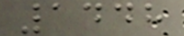1448
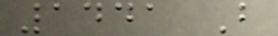1441 B
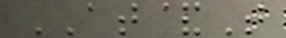AT&T
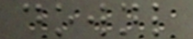downl
